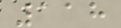118
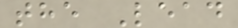the Lead
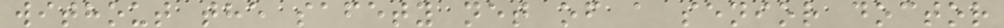without the safety net of a senior doctor
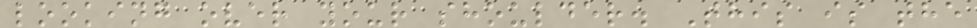looking over your shoulder. This is the
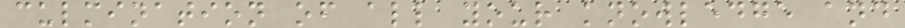culmination of all your knowledge and
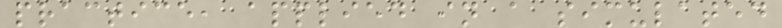practice, applied in a simulated
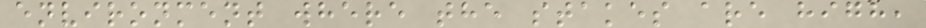environment where the stakes are high,
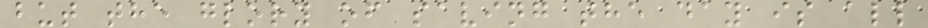but the glory of saving the day is all
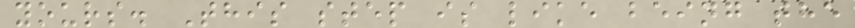yours. This step is like being the
